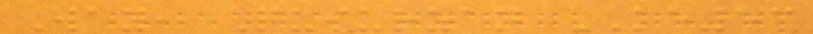Way, Quiurzan KE53
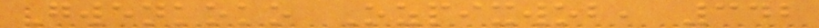Gwenkoko Ozpixwob, 342
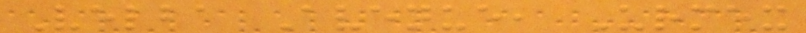Velba Avenue, Urmex
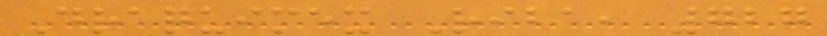Draquimex Riba, 727
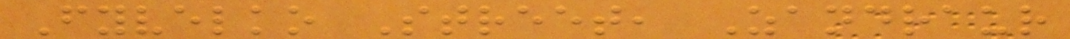Fyvelko Street, Zandraur
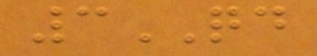3QD
